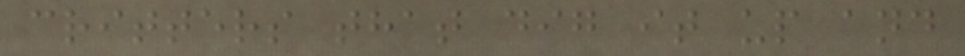critters that dig it up and
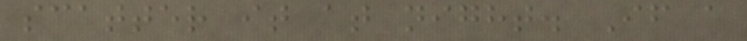scatter it at night. If a
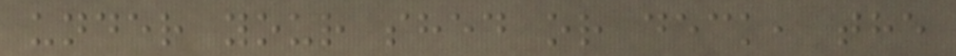under your shed or deck, the
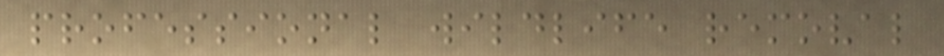professional wildlife removal
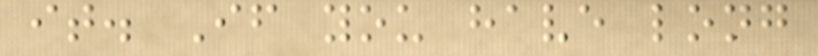it. If you have long
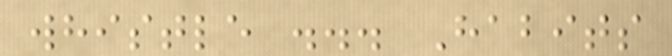whistle ... Habits
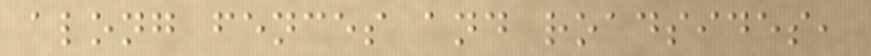along fences and roadsides,
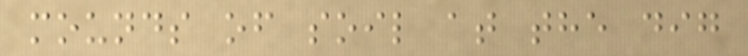mounds of soil at the dig
